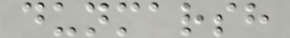dunmarsh
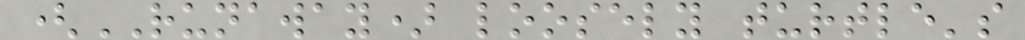(RUNAWAY) loosely turtle's
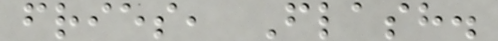fries, Flash.
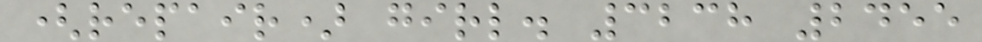(repair) girl. 3238 2455
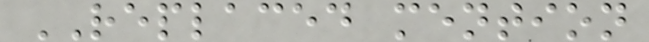REPLACED mention
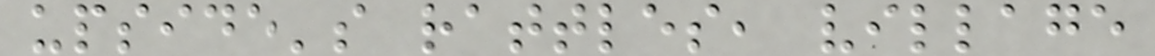upside's rattles, village
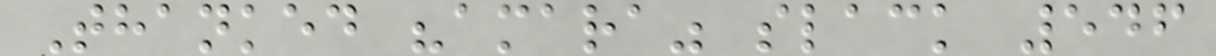Thanked "amara" slack 546
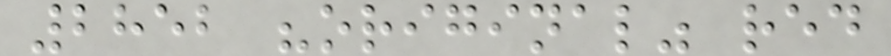2852 "original" red
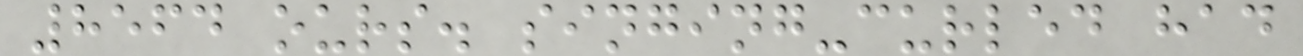8564 ours. singing-curled had
